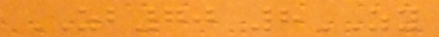ZB70 8ZY
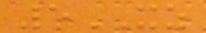5XZ
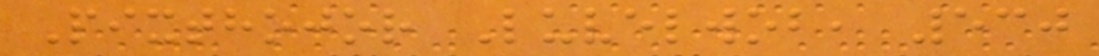Pixthojor Luvelwob, 530
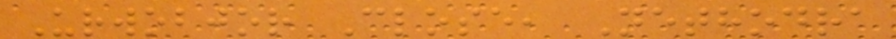Urwobjor Close, Nethodra
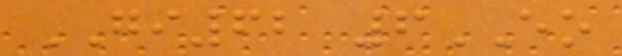GI62 6EO
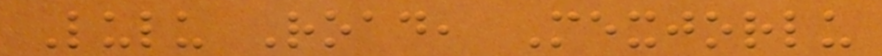Lulu Road, Mexjorlu
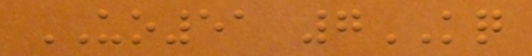UO51 7KQ
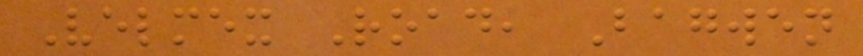Velmex Road, Bagwen
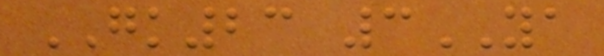GK23 3YA
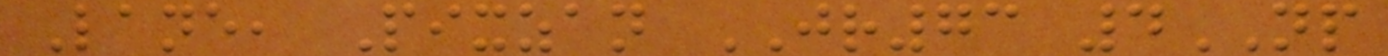Lane, Pixzan JR73 4NP
